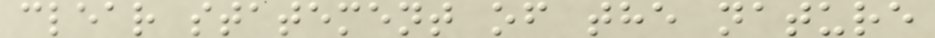clear statement of the nature
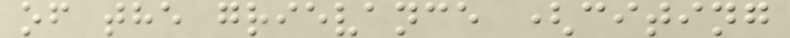of the grievance (citing
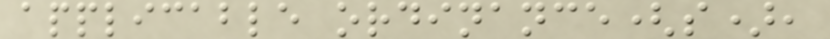applicable ordinance(s),
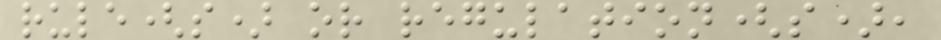rule(s) or regulation(s),
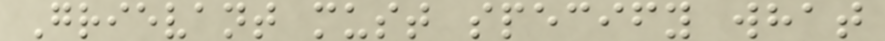Grievant must specify what
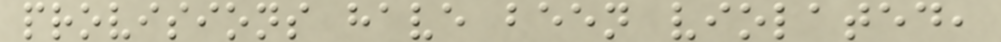provisions have been violated,
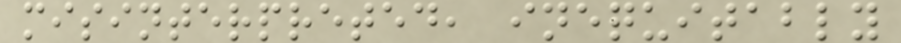misinterpreted, inequitably
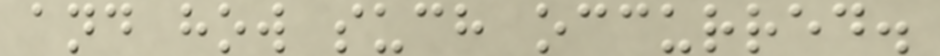and how such occurred.
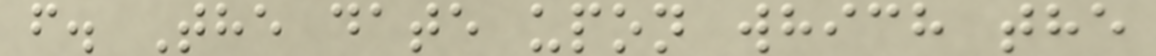f. The date upon which the
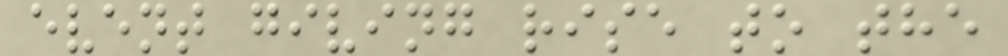event giving rise to the
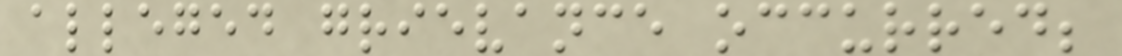alleged grievance occurred;
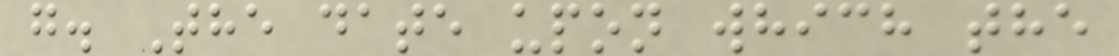g. The date upon which the
